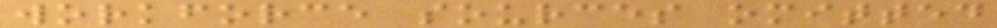workforce sources omitted
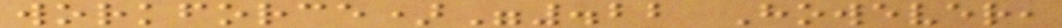workforce)".22 However,
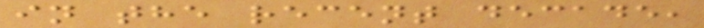in the recent decade,
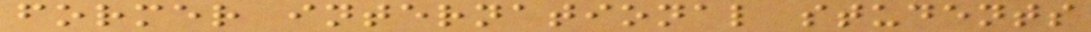former international students
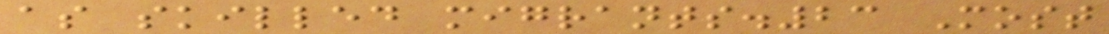as skilled migrants.23 Most
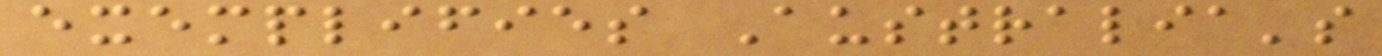exemplifies Australia's
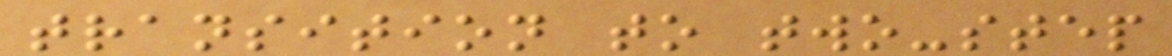transition to two-step
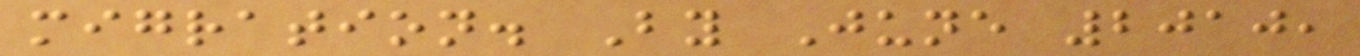migration. By June 2010,
